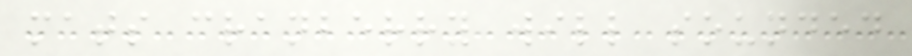mats cranberry will sounded
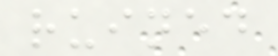ruined
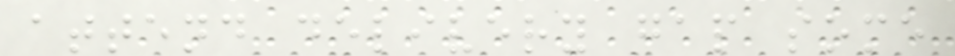attend delivery gap some
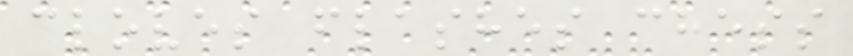cloves flashes chess
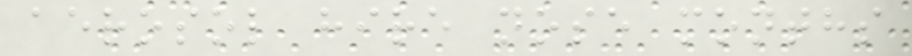aerosol hire nose months
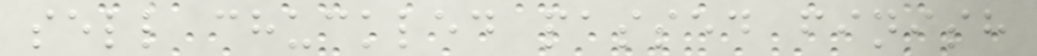sell chuckled passed finish
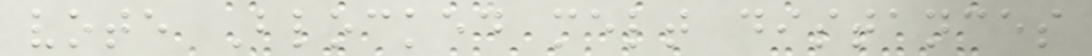vote Blocked melt distances
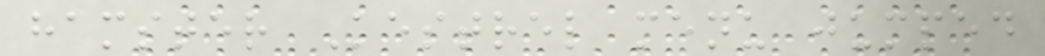hamster Kestrel menu jumped
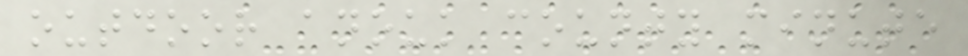outdoor anouk county minute
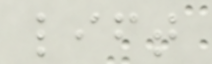lift
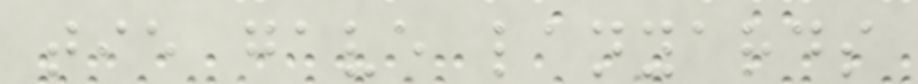tie gave lanyards
